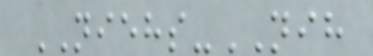NIEHS-NIH
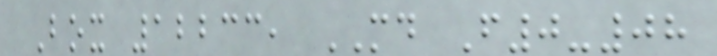Box 12233, MD F0-08
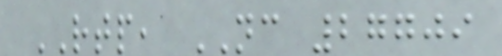RTP, NC 27709
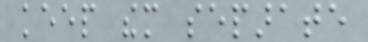keep them separate
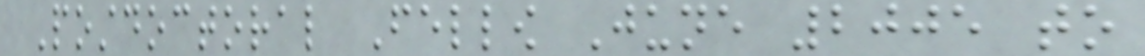Postdoctoral Fellow June 2005 to
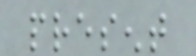present
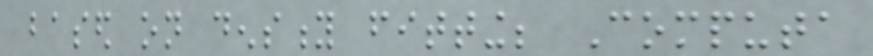based on density fitting; Computa
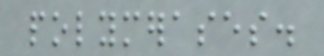polymerases.
